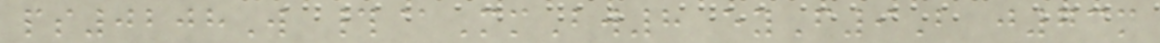ps0208W #@MmBw8 eyF9B j73m
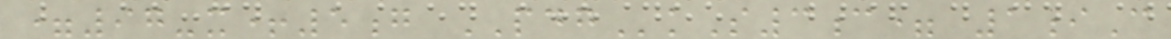=97-x+5g PDGkS3c= 1iC
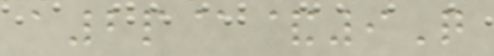a2p@&9Q
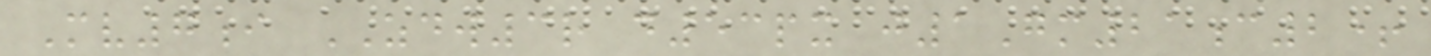Mv7i ZDW3r d53px j1Gm21c2+
